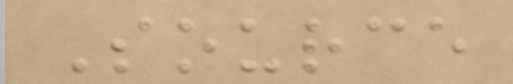Source
